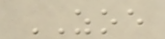ZOE
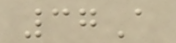37A
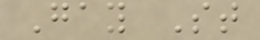Gay St
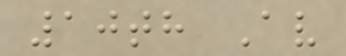10th Av
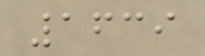1639
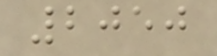2050
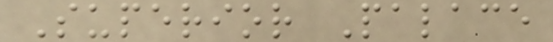Superior Palace
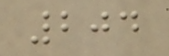204
